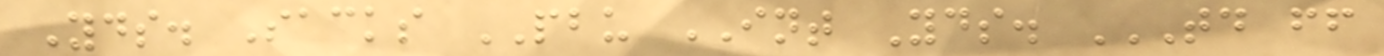Yds. Sacks PBU INT Yds. TD FF
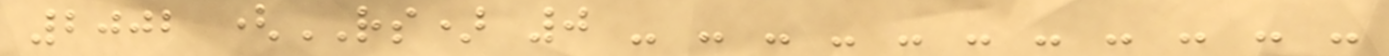2002 (RS) 0 - - - - - - - - - - -
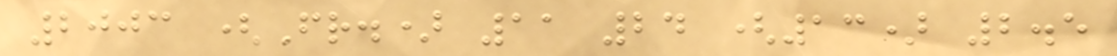2003 (Fr.) 11 24 (13) 2.5
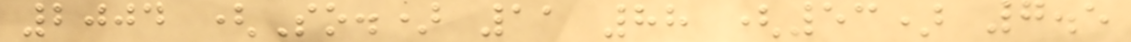2004 (So.) 11 88 (53) 7.5
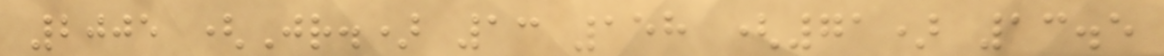2005 (Jr.) 13 158 (71) 13.5
